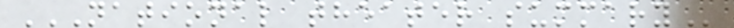NATIONAL THEATER SUMMARY
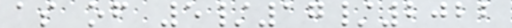as of 5/17/2022
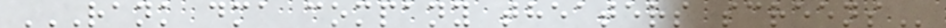RANK DMA COMPANY THEATERS SCREENS
